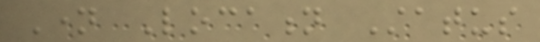Name Location Status
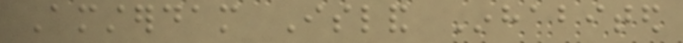Amsterdam Island Inhabited
